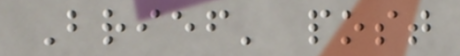Brief' post
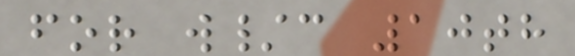for w/c 10th
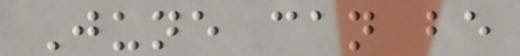June can be
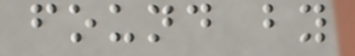found by
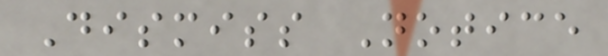Dismiss Notice
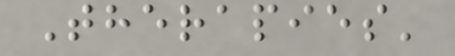Therapies'
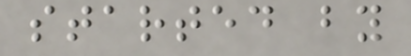started by
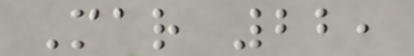Mar 22,
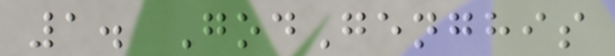1. GodGenghis
